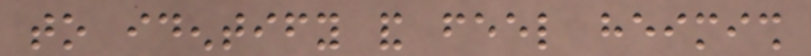to identify and feel heimish
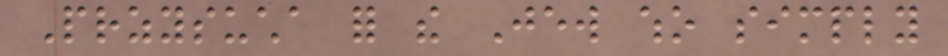Przysucha for the Jew who simply
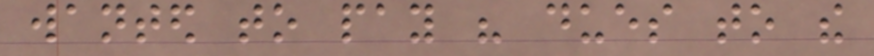wanted to pay his dues to the
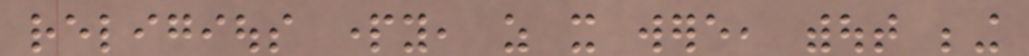religious party, as it were, without being
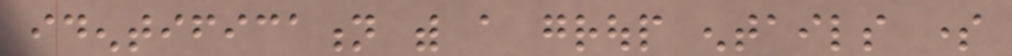identification with a group entails some
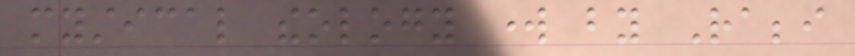mystical theology work by Rabbi
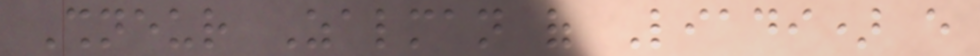Shneur Zalman of Liadi) every
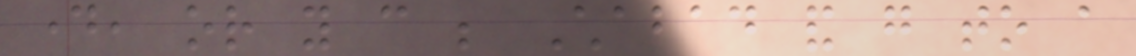day, or you can be Chabad and go to a
